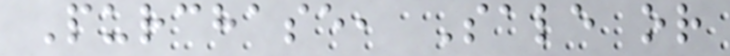Purchase, Sale or
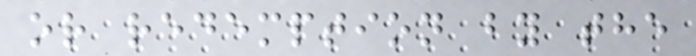or redemption by the
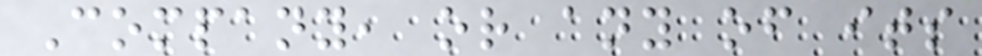Company, or any of its
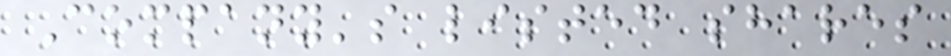Company's listed shares
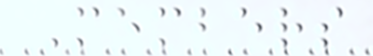Members
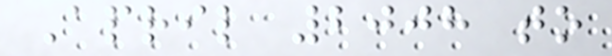April 2008 to
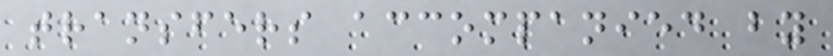transfers accompanied by
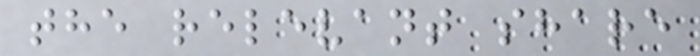the relevant share
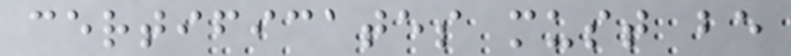certificates must be
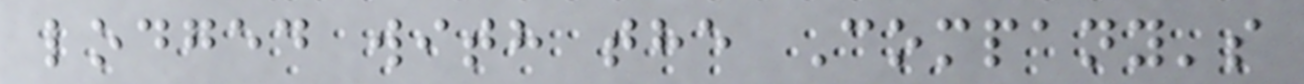lodged with the Company's
